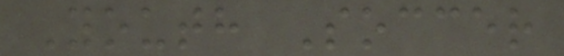Youth Soccer
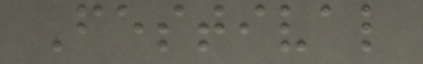Festival
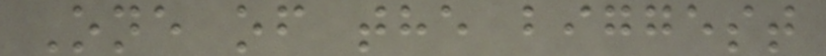One of the biggest
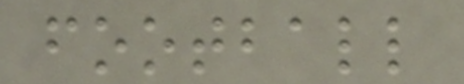football
